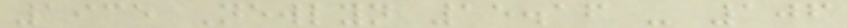1935 Newlyn 15.16 - 106
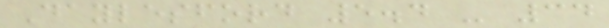Daylesford 5.4 - 34
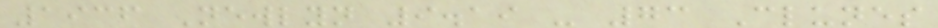1936 Newlyn 9.19 - 73 Clunes
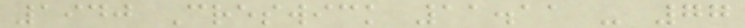1940 Creswick 11.11 - 77
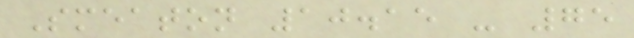Smeaton 10.15 - 75
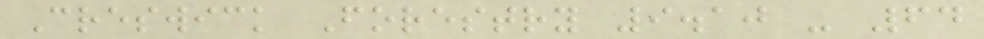Creswick Forestry 9.10 - 64
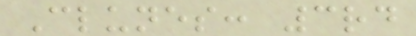Clunes: 3rd
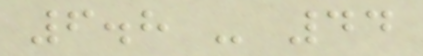6.8 - 44
